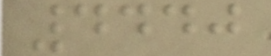4440
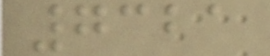7321
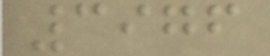3976
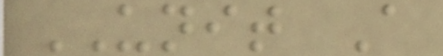UNIT A
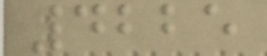4225
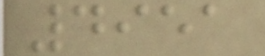4951
